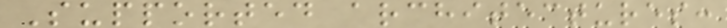Supported architectures:
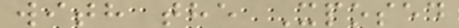with the Xposed
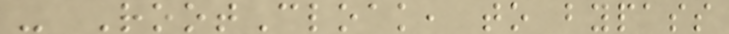- RootCloak, to bypass
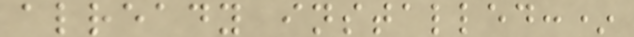already installed:*
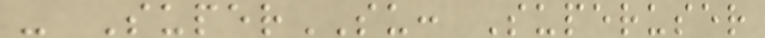- SuperSU: Superuser
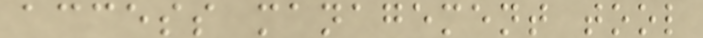access management tool
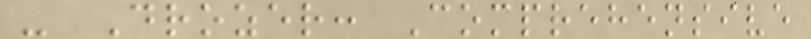- Drozer: Comprehensive
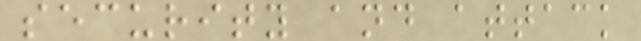security and attack
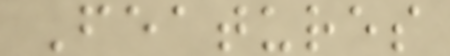Features
